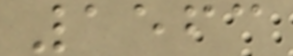1563
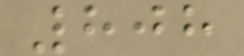808
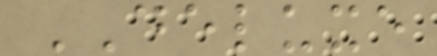DELUXE
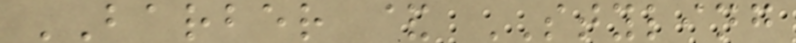BARBER & STYLING
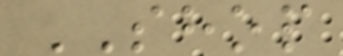SHOP
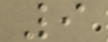9
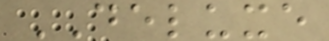DELUXE
